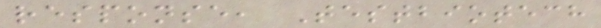response, Testbiotech
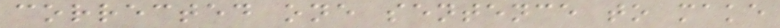corrected one sentence to make
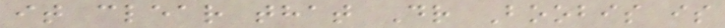it clear that Dr Boobis is
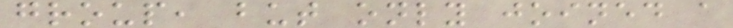group, but only joined a
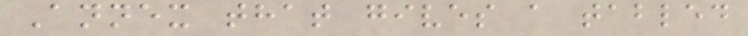Annex that gives a tabled
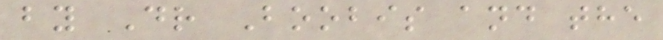by Dr Boobis and the
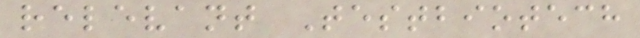relevant Testbiotech
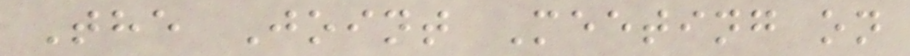The Joint Meeting on
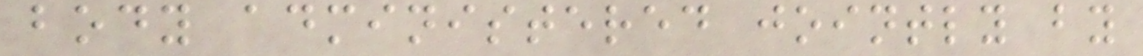body administered jointly by
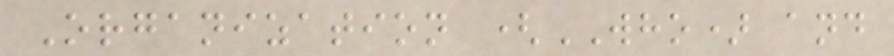Organization (WHO) and
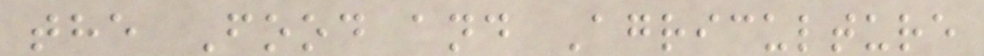the Food and Agriculture
